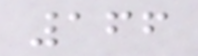166
